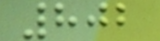802
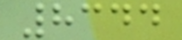8344
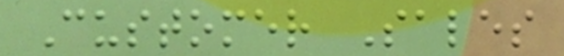Customer Sales
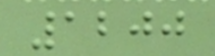1200
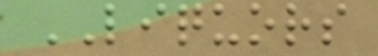LIQUORS
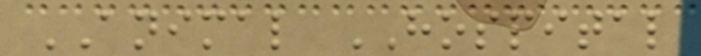ANIMAL HOSPITAL
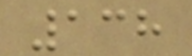138
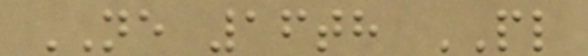NE 16th PL
